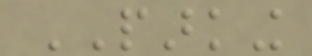PARKING
